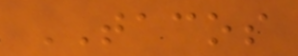TACOS
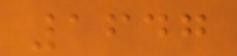1647
